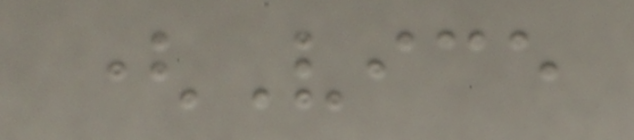(Vice
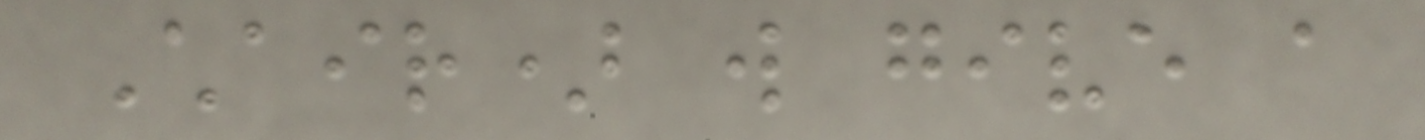Chair) will give a
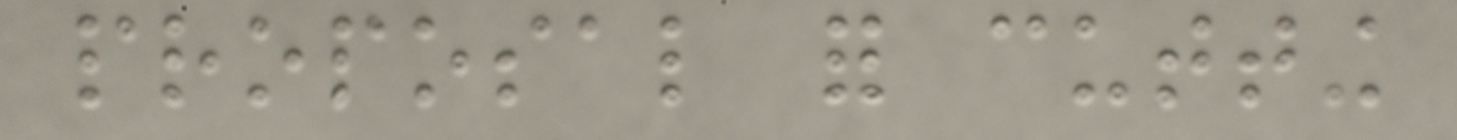proposal for cutting
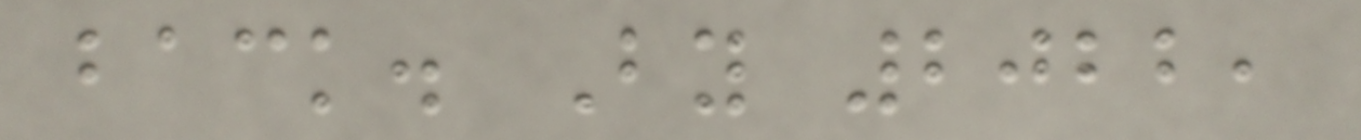back. By 2022,
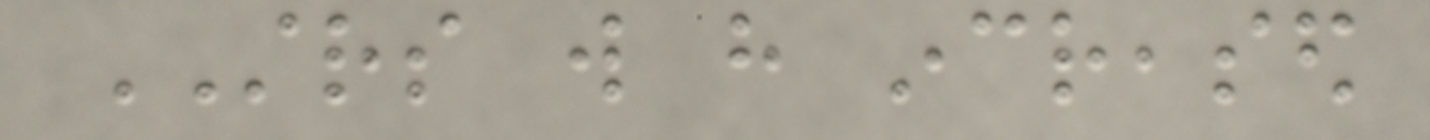STRS will have increased
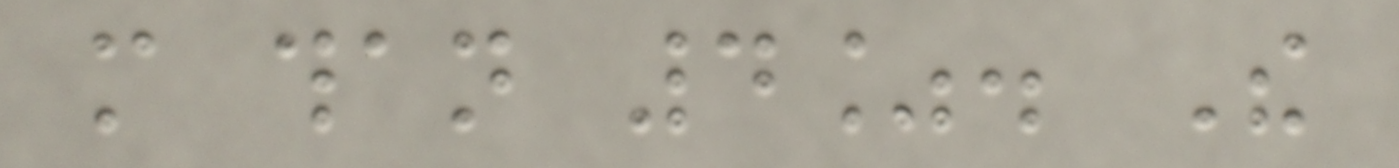more than 4%. The
